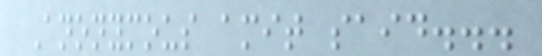Anonymous amit said...
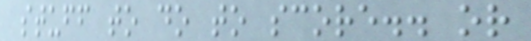stuff to do to score.. or
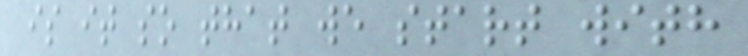is it so that we start with
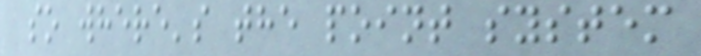so where's the point system
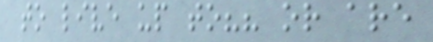to live up to?? or are
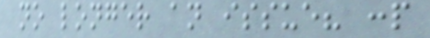no longer an issue? :p
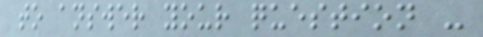to answer your question -
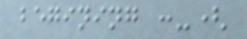begining :-(
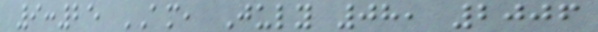9:25 AM, July 08, 2006
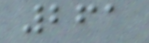261
